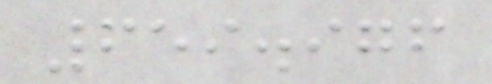659.976
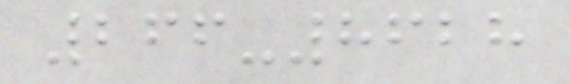266-8628
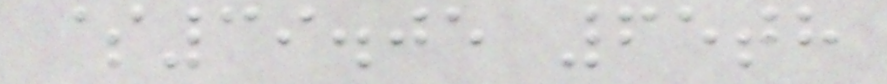$39.05 65th
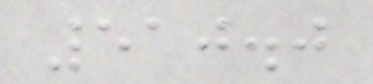510.0
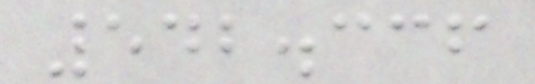542.336
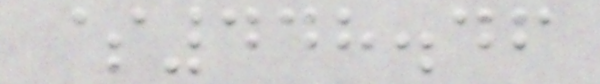$448.46
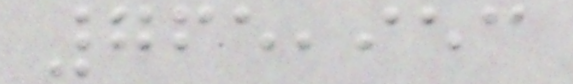765,953
